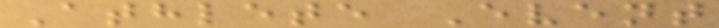Athlete Event
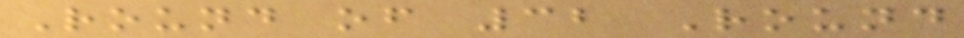Round of 32 Round
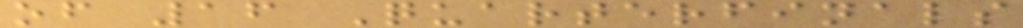of 16 Quarterfinals
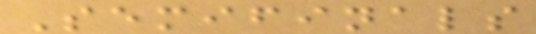Semifinals
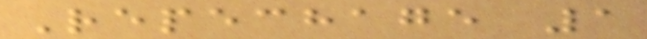Repechage 1
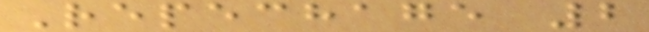Repechage 2
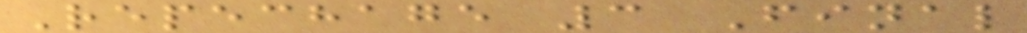Repechage 3 Final
